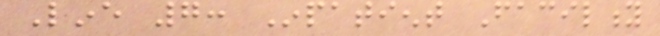Line 7: Inpatient Facility
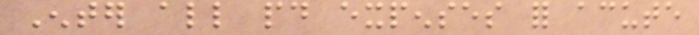Enter all paid expenses for acute
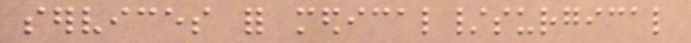services for medical/surgical
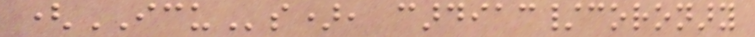(ICUs), cardiac/coronary
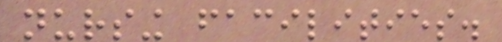nursing facilities.
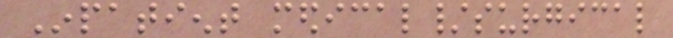Inpatient medical/surgical
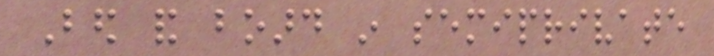Bed and board in semiprivate
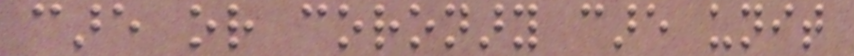care or coronary care unit
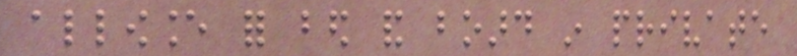allowance for bed and board in private
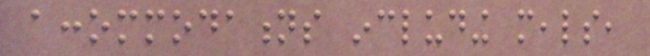accommodations including meals,
